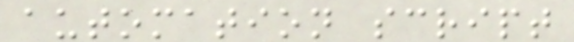automation script
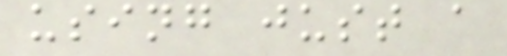using just a
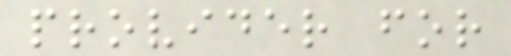provider for
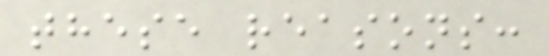these reasons:
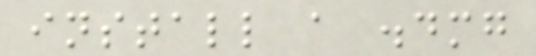install a .dmg
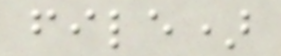file)
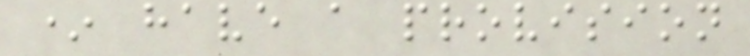* have a provision
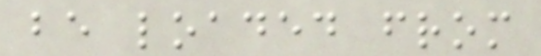be loaded from
